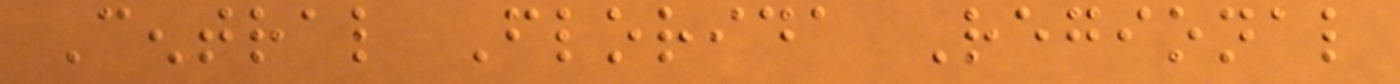Central Florida Regional
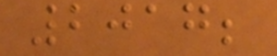2017;
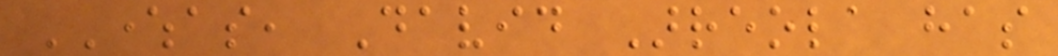WHEREAS, David Arreola has
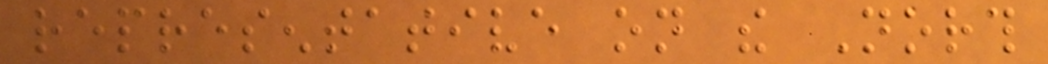representative on the North
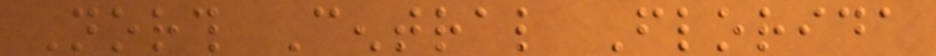North Central Florida
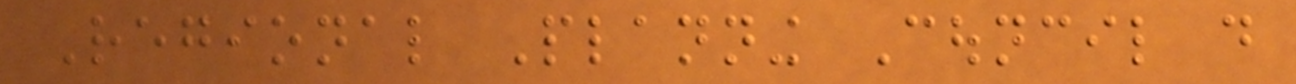Regional Planning Council do
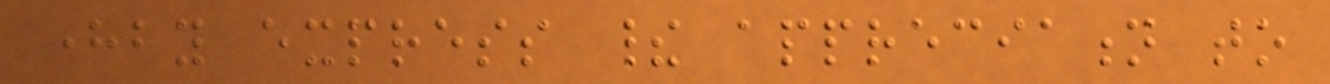hereby express their appreciation to
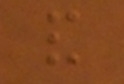and
